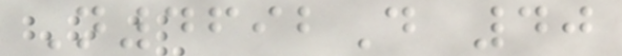N4692D 40
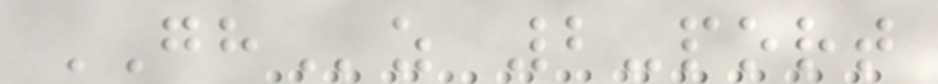GHz 2-port
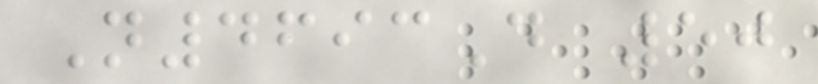N4693D 50
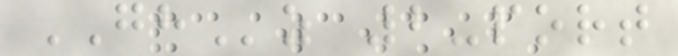GHz 2-port
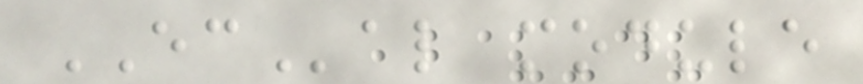ECal module
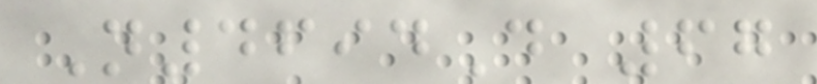N4694D 67
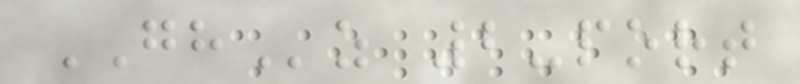GHz 2-port
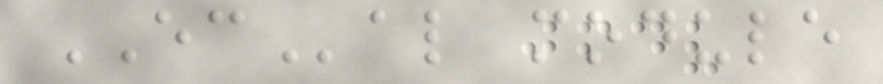ECal module
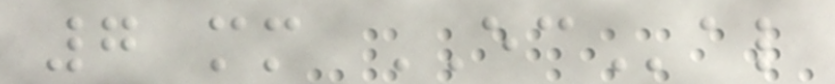7 mm ECal
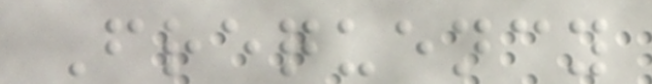Frequency
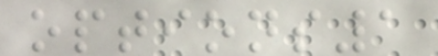options1
